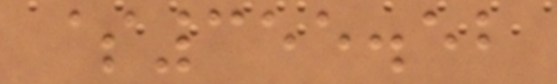$355.52
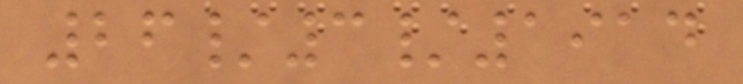26/3/1914
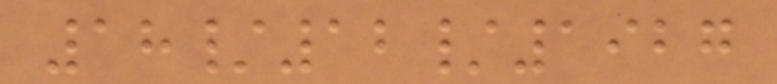18/12/1927
